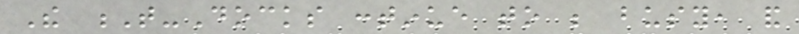The T-Docks continue to be busy, and
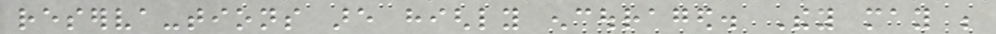reserva-tions are highly encouraged. They may be
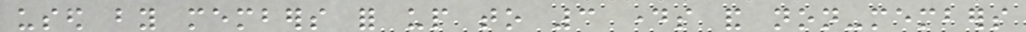used by members for up to 3 days and non-members
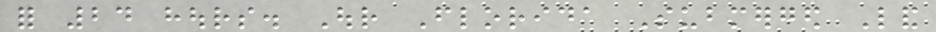for 24 hours. Our Florida Submerged Land
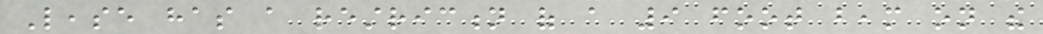Lease has a restriction of a 9 foot beam on the
